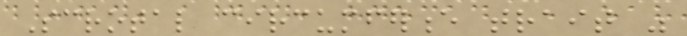Scrotal circumference trait was
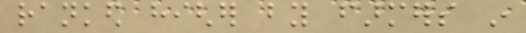ranked higher by farmers in
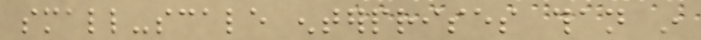small-scale enterprises than in
